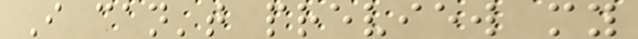I can't preview my
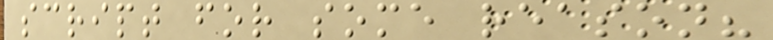script for some reason?
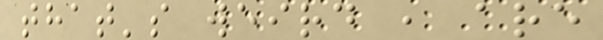that's weird , are
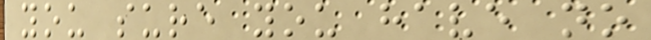you sure you have no
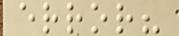error?
